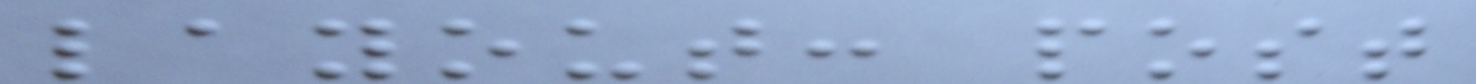layout: post
